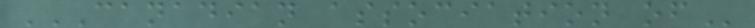CANADIAN ASSOCIATION OF
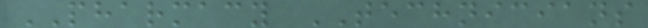PHARMACY TECHNICIANS
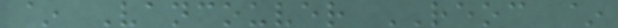~ Vancouver REOC ~
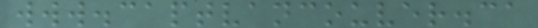www.captvancouver.ca
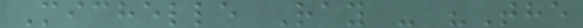Michelle Ray - "The
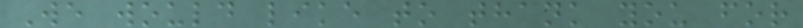We would like to thank you for
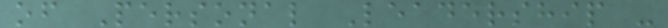of Personal Leadership -
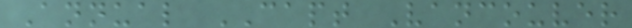Annual CAPT Vancouver
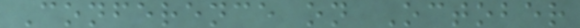Conference on October
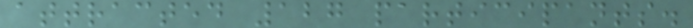attracted 127 participants.
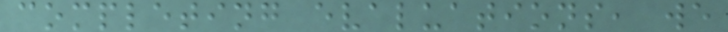completing evaluations, we
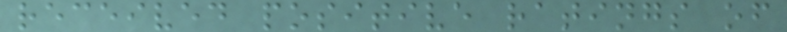received positive ratings of
